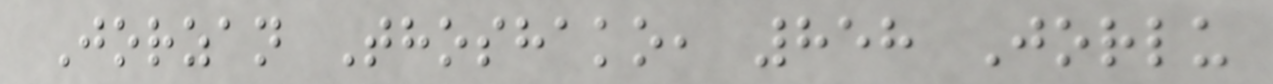Jorzan Thoshako, 858 Jorlu
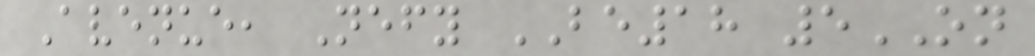Avenue, Nefy BE18 5ON
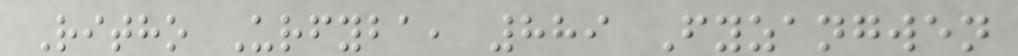Ritho Urfyba, 889 Fyzangwen
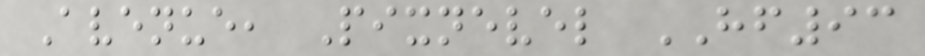Avenue, Pixnevel HF93
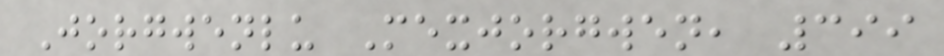Jorgwenlu Mexjorgwen, 399
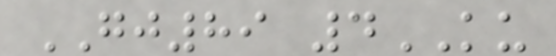GJ89 4KU
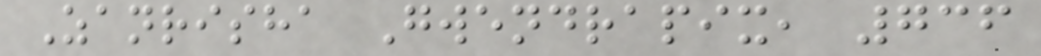Zanrisha Gwendrapix, 736
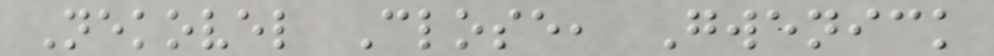Nekovel Close, Gwenick
